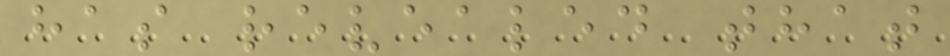has revealed that
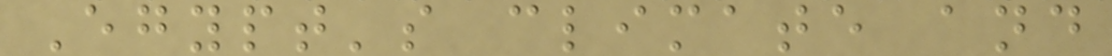Egypt's climate and
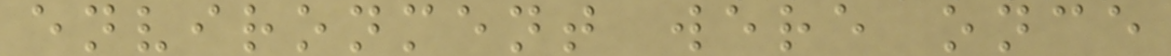environment were once
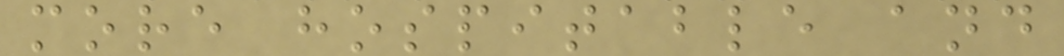more hospitable and
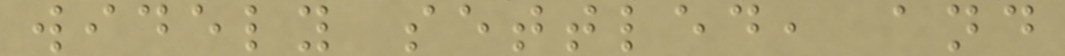widely settled, and
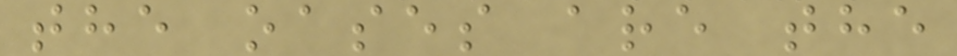the oases are the
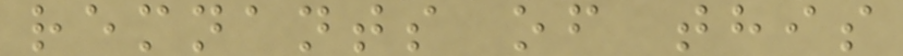remnants of this
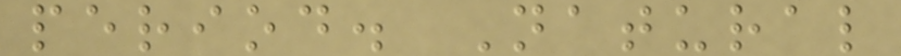period. Natural
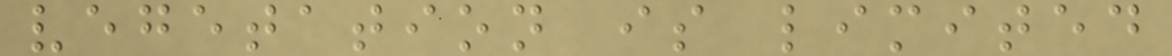vegetation is limited
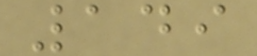149
